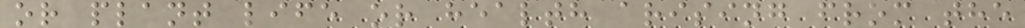or plant life or health arising from the
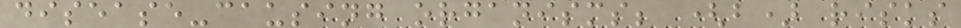disease-causing organisms; (b) risks
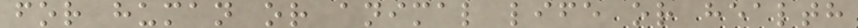for human or animal life or health
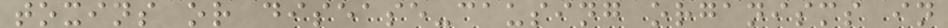toxins or disease-causing organisms in
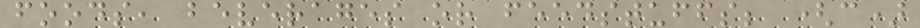foods, beverages or feedstuffs; (c)
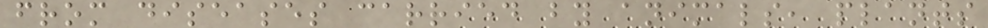from diseases carried by animals, plants
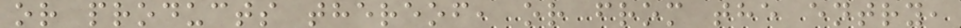or products thereof, or from the entry,
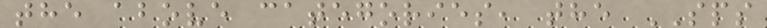the above categories, the SPS
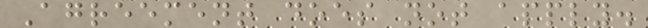Agreement does not apply.
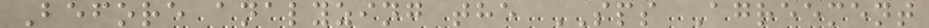Before analyzing the SPS Agreement
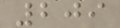209
